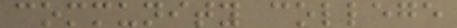community college
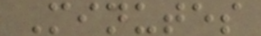Minutes
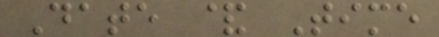Date & Time
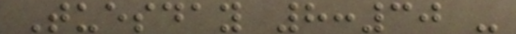Tuesday 8:30 -
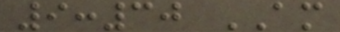9:30 AM
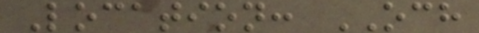Location: OCH
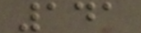141
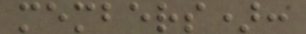members):
